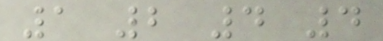1 2 4 4
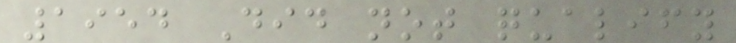1954 Did not qualify
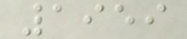1959
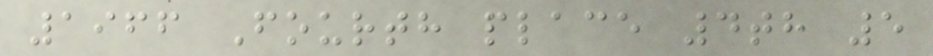1966 Fourth place 4th 5
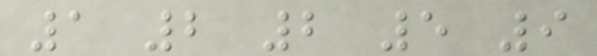1 2 2 5 9
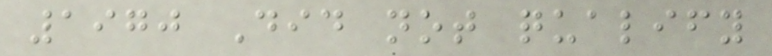1970 Did not qualify
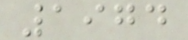1974
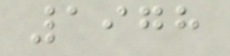1978
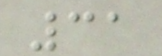31
